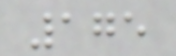175
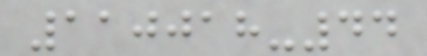110018-44
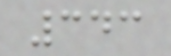343
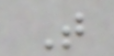T
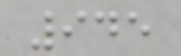945
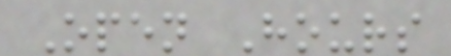Open Hours
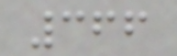366
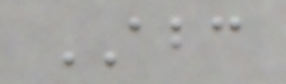ABC
